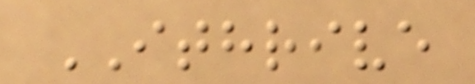ITHRIVE
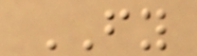FY
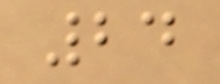24
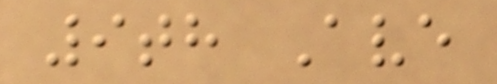9th Ave
